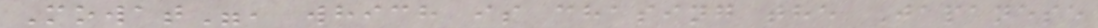Mowat", which is chasing the Japanese
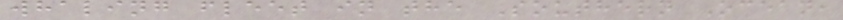whaling fleet in the Southern Ocean,
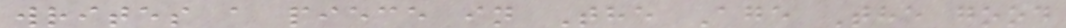writes a piece in The Age The good
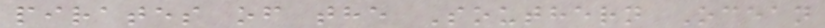pirates of the Southern Ocean
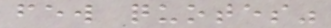few quotes"
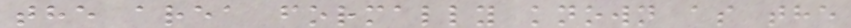the area formally known as the
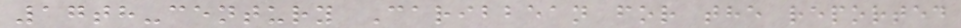17th-century Caribbean for the reported
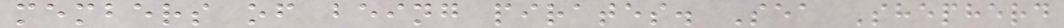members of being pirates. Sea Shepherd
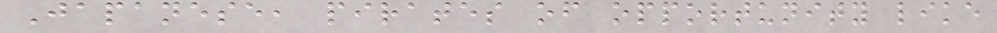Japanese, pirates of opportunity like
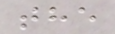the
